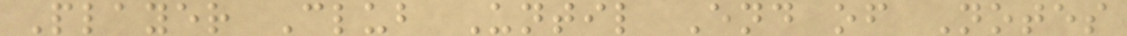Player Club Until End of Notes
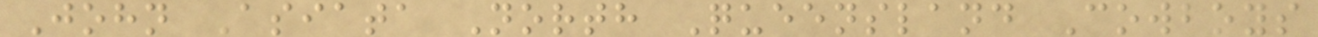John Asiata North Queensland Cowboys
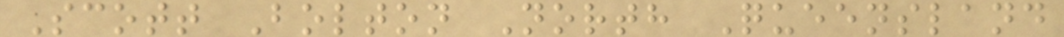Scott Bolton North Queensland
